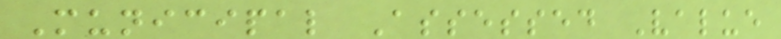Municipal Assessed Value
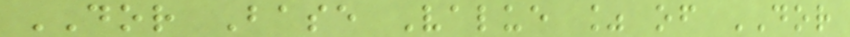DOR Base Value % of DOR
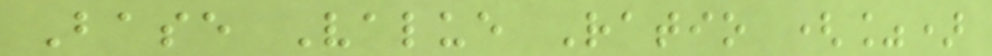Base Value Ratio (%)
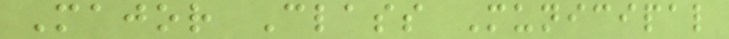Major Class Municipal
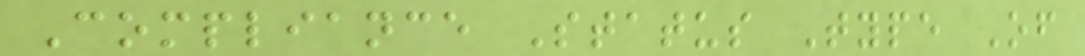Compliance Status Type Of
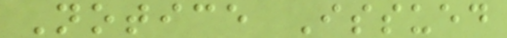Notice Issued
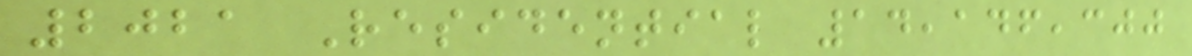2021 Residential 14,146,300
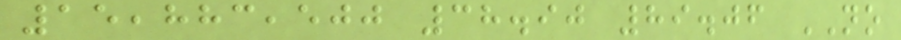15,883,500 38.90 89.06 NO
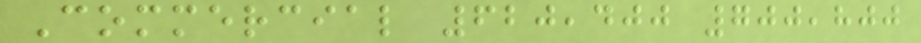Commercial 620,400 700,800
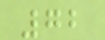72
